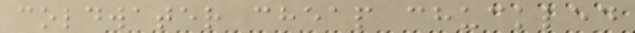coldwater cheap chuckled
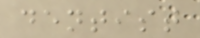dentist
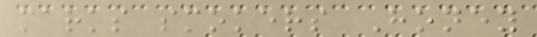marks smokers Honey
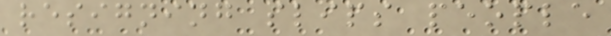resigning slips people
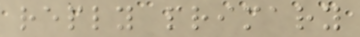reply primary
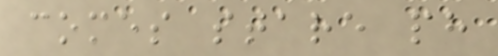comes stare ph
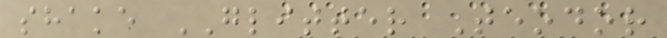shake GLITTER Teodor
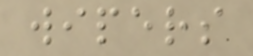wipers
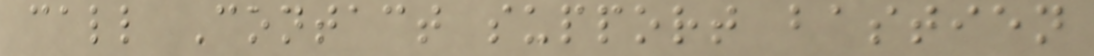call Contact support bastien
